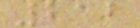212
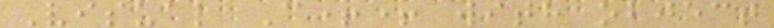Visual C++ with object
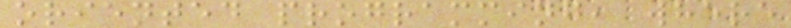oriented programming, where
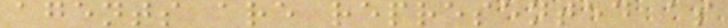agents are represented as
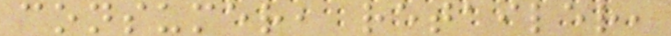consumer, retailer,
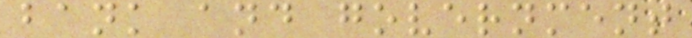bank and government
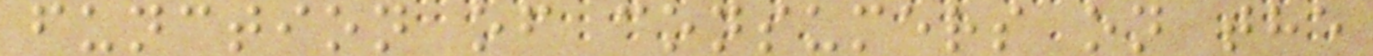function of consumers on the
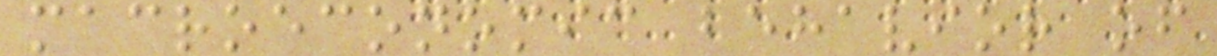macroeconomic behavior of
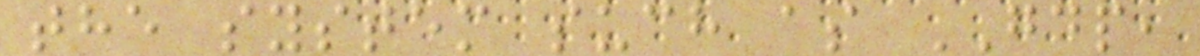the system such as GDP,
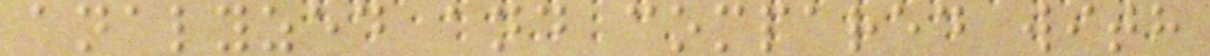analyzed and compared with
